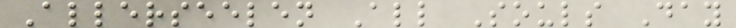Allerseelen All Souls Day
